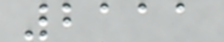2111
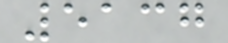5137
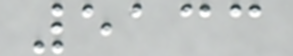5133
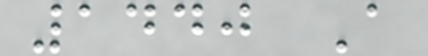1440 A
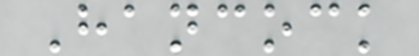Hancock
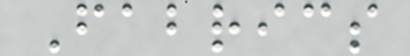Fabrics
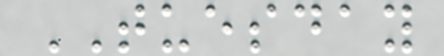TUESDAY
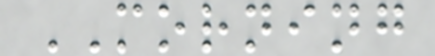MORNING
